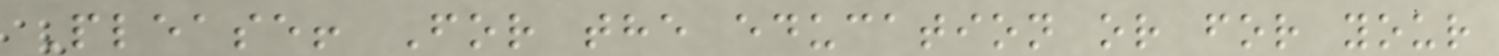Please! For the education or for your
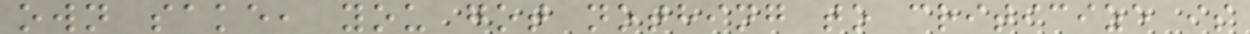own sake, you got nothing to criticize is
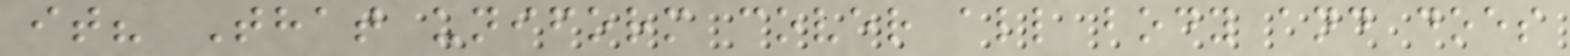it? That uniform cover all body and does
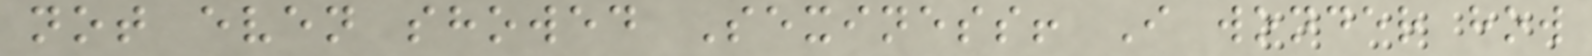not even showed Sexiness! I wonder how
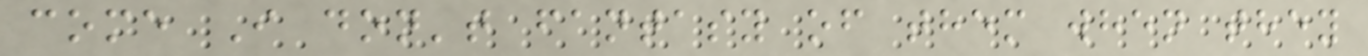come I don't fantasy of them when they
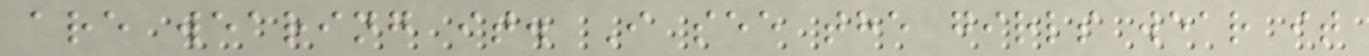are wearing it. I see the girls wear it
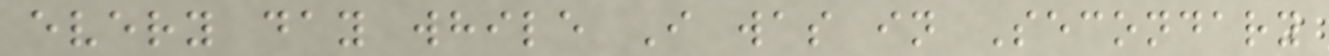every day while I was in Secondary
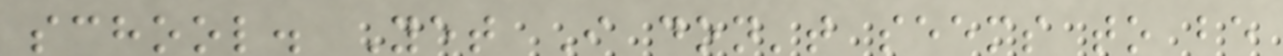school. Yet I don't seems to be
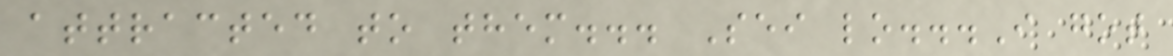attracted to them... Sei lo...I got
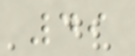49
